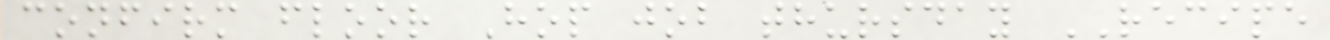confirm floor Hop job thursday RECIPE
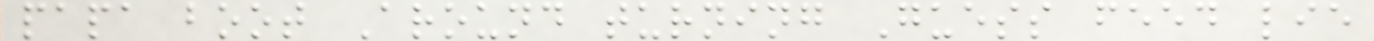papa boot Around turning Guess feed lie
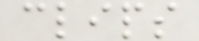clips
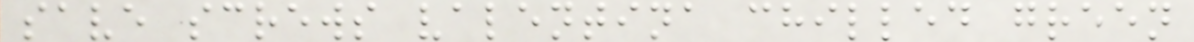save screws valentina chilled green
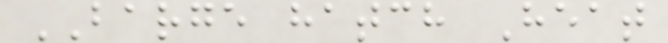BARGE hatch Heat
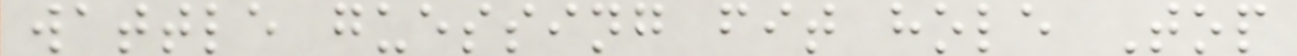wattle guessing fit hole Top
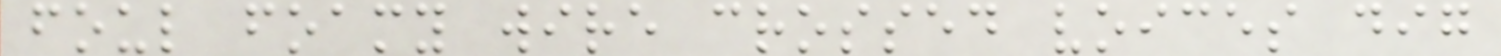foul foamy wire crossed voices dig
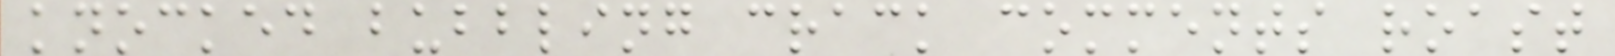knocked bubbling crack comments roast
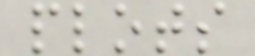plots
